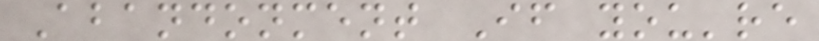Abandonment If you're
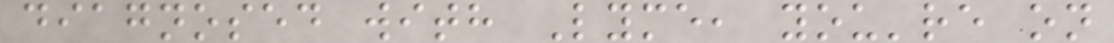diagnosed with Lyme, you're on
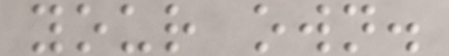your own.
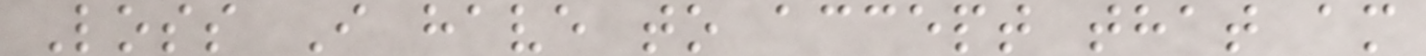Loss I have to accept that am
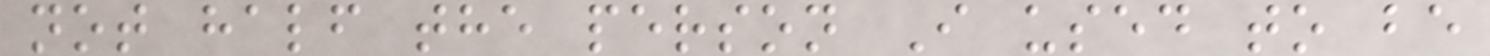not half the person I used to be
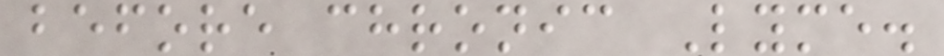before chronic Lyme.
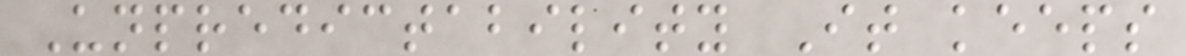Unpredictability It keeps
